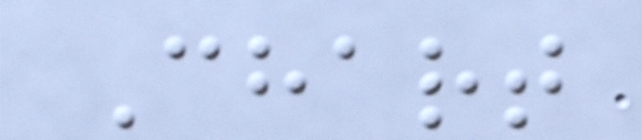Chart
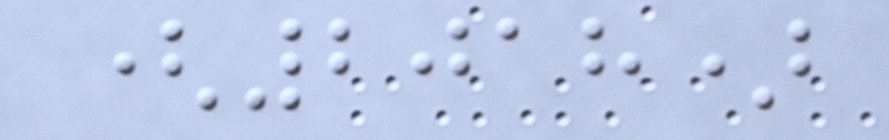(2018)
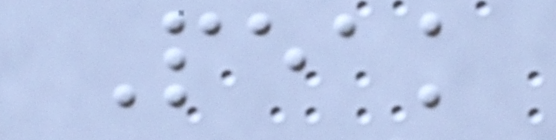Peak
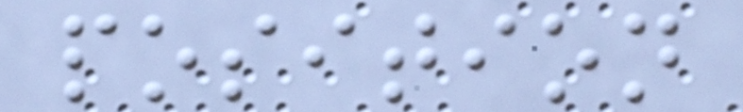position
